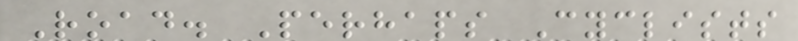Road. Perhaps Cyclists
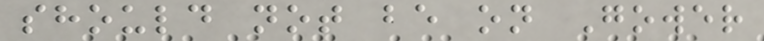should not be on Gower
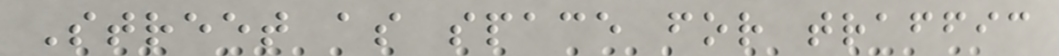Street as space for traffic
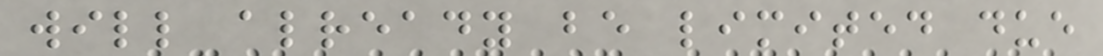will already be limited due
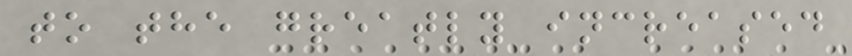to the greatly increased
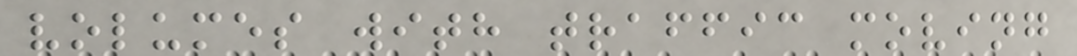volumes with traffic moving
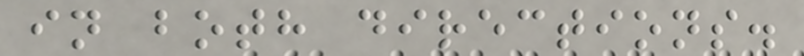in both directions.
